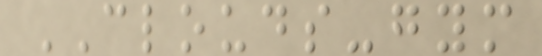CLOUDS-gym
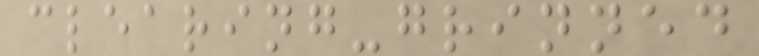clearing-grinned
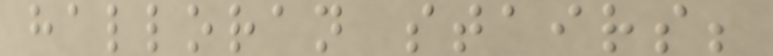halloran stairs;
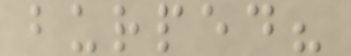burped?
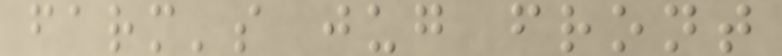farm's jug front
